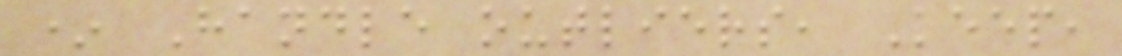* Handle outliers, Keep,
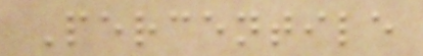Percentile
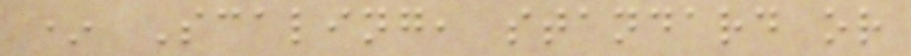* Scaling, standard or
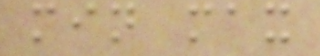min max
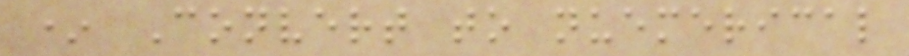* Convert to nuemerical
